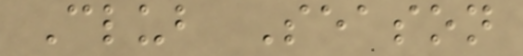Club Season
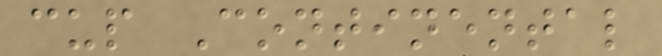cup Continental
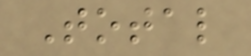Total
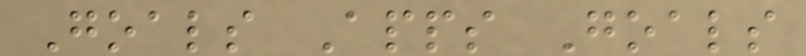Goals Apps Goals
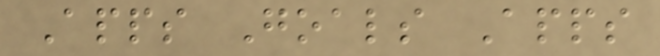Apps Goals Apps
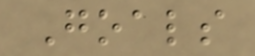Goals
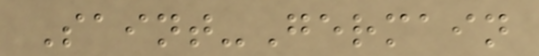Saint-Germain
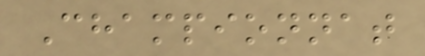Championnat
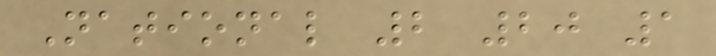National 2 20 1
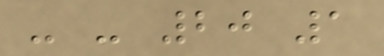- - 20 1
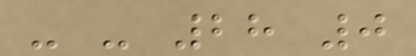- - 28 0
